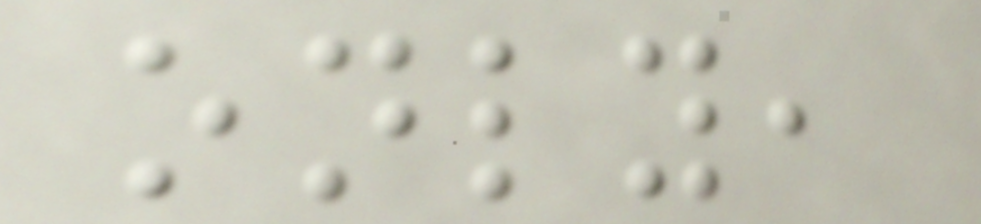only,
